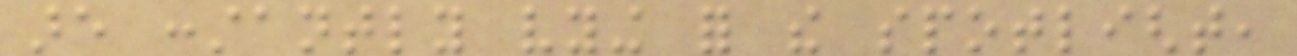are constantly vying for the spotlight,
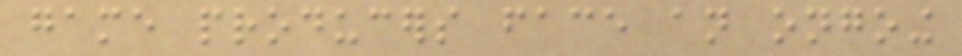game producers face an ongoing
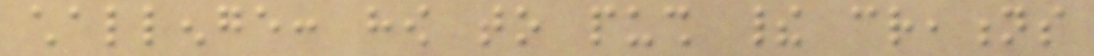challenge: how to push their creations
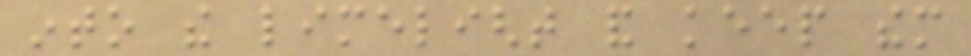into the limelight and keep them
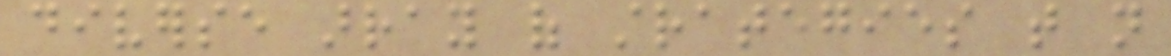diverse array of strategies that not
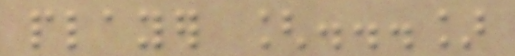player [...]
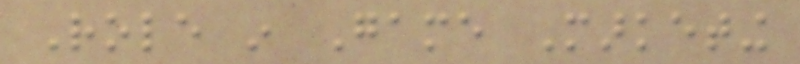Role in Game Marketing
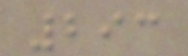293
